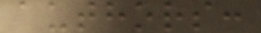authors:
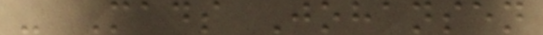- Mads Johansen
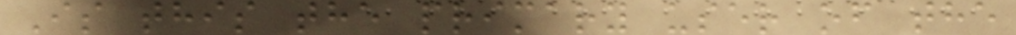Is this the primary user of the
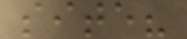site?
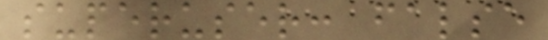superuser: false
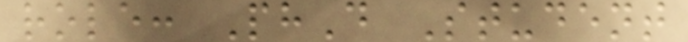role: PhD Student
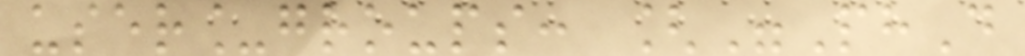user_groups: ["PhD
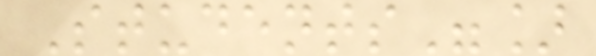Students"]
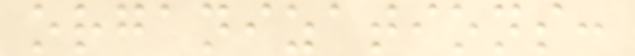organizations:
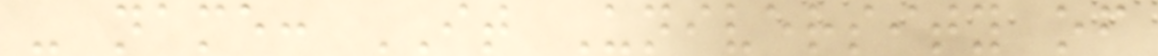- name: IT University of
